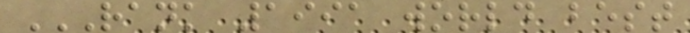RANK 1991 WORLD BEST
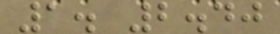1. 2.40
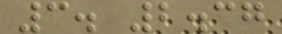3. 2.37
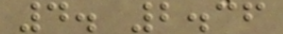4. 2.36
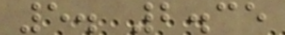5. 2.35
